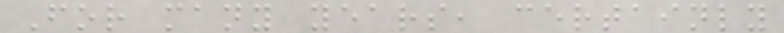For many years, certainly
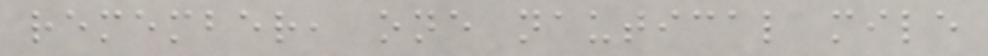remember, one nautical mile
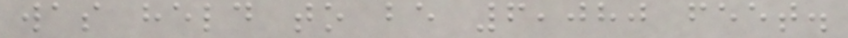was held to be 6,080 feet.
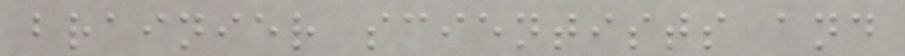brainier scientists and
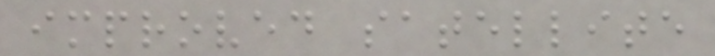improved satellite
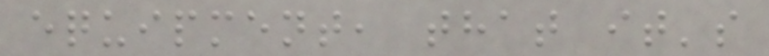equipment, that it's
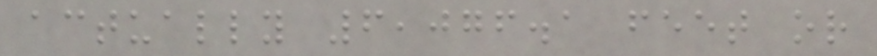actually 6,076.1 feet or
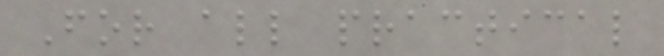For all practical
